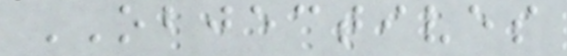OBJECTIVES
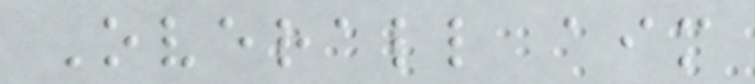Overall aim
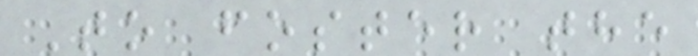To foster the
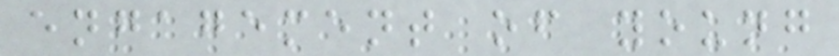engagement of young
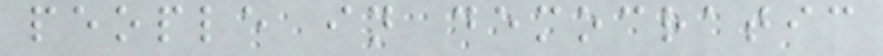people in democratic
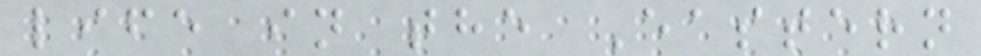life in the Eastern
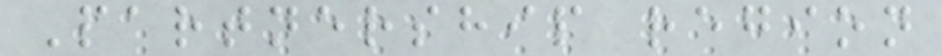Partnership region
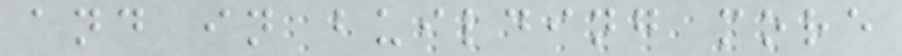and in building more
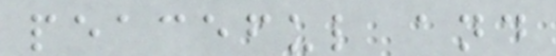peaceful and
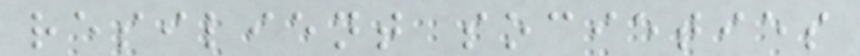resilient societies
